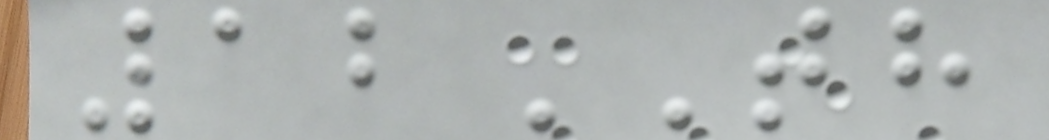12TH
